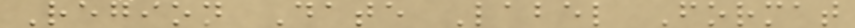Region Date Label Format
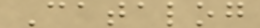Catalog
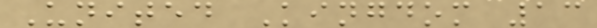United Kingdom 13
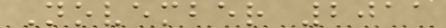November 2011
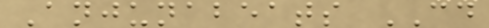Anjunabeats CD
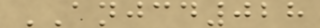ANJCD028
